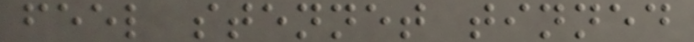feel stennet tinned
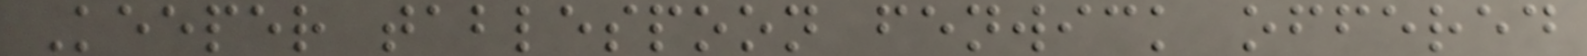Keeper tablespoon fenwick offered
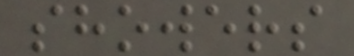showers
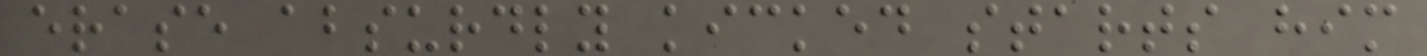erase absurdly kicked starts him
